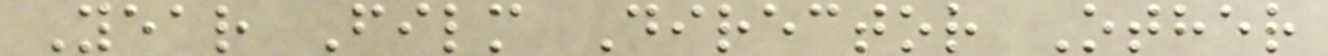Year Film Director Other
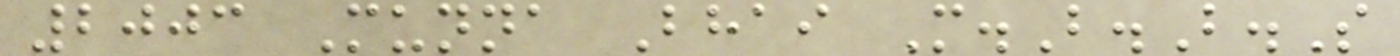2003 Munna Bhai M.B.B.S
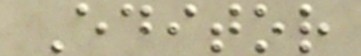Editor
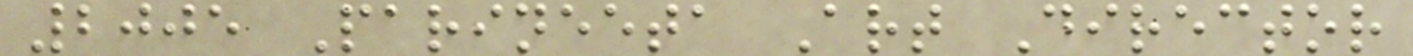2005 Parineeta Art Director
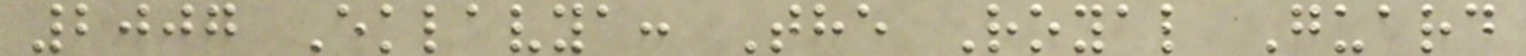2007 Eklavya: The Royal Guard
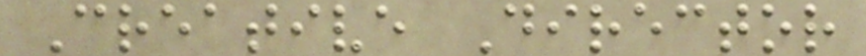Creative Director
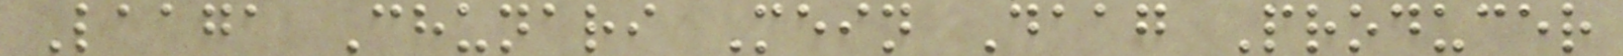Laaga Chunari Mein Daag Producer
